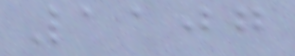1107
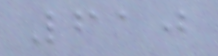610
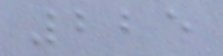225
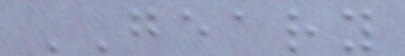GEARY
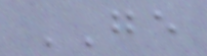GE
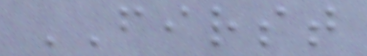FIRST
